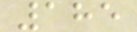185
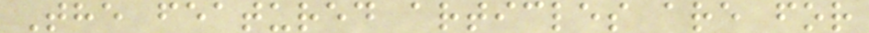The featured articles are for
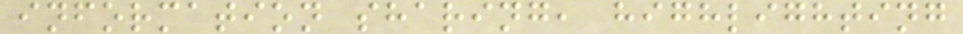information sharing, highlighting
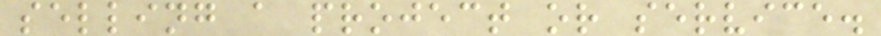selling a project or service.
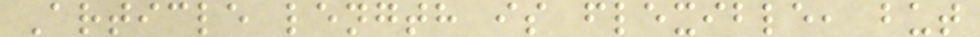Article length is flexible, but
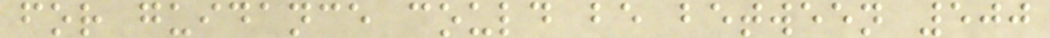for guidance could be between 500
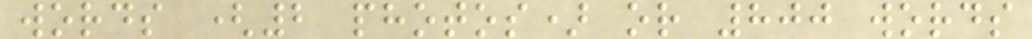words (2 photos) or 800 words
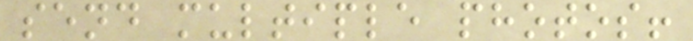send multiple photos!
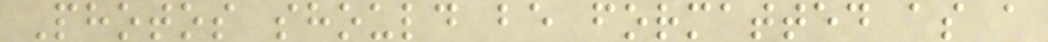Photos should be formatted as a
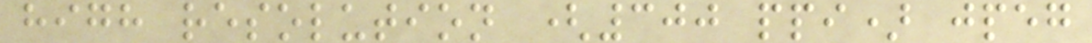high resolution (300 ppi) jpeg
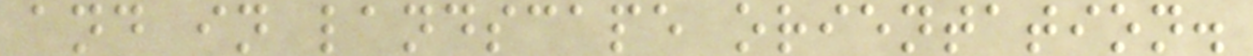and in landscape orientation.
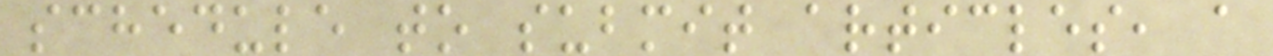schedule to submit articles, a
